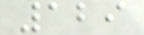129
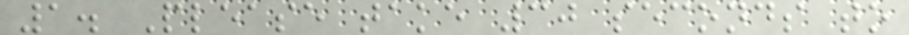1. Please take 30 seconds to
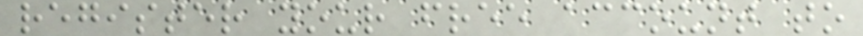register your free account to
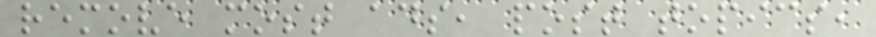remove most ads, post topics,
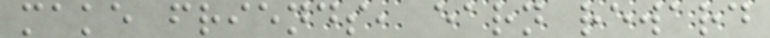make friends, earn reward
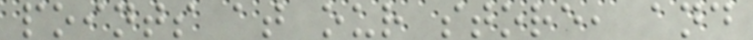points at our store, and
